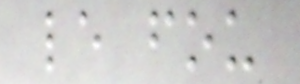le fou
